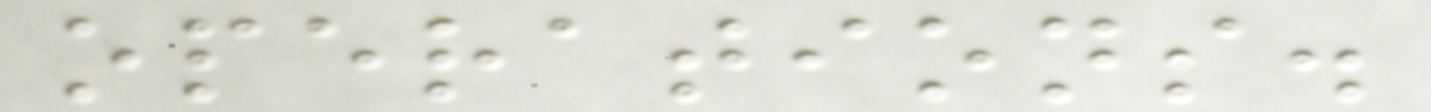operations.
